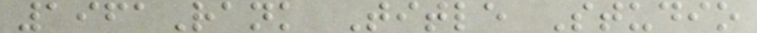1961Rank Title Studio
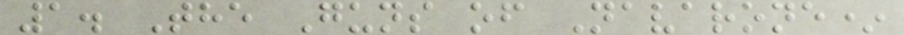1. The Guns of Navarone*
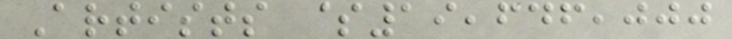Artists $19,646,000
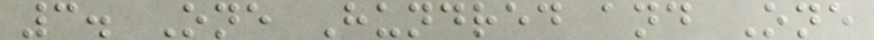3. One Hundred and One
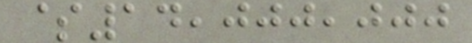$14,000,000
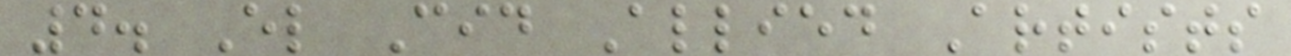4. El Cid Allied Artists
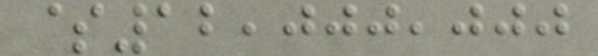$12,000,000
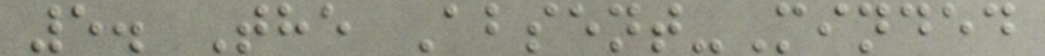5. The Absent-Minded
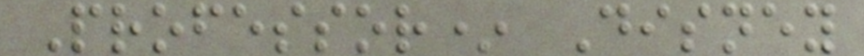Professor* Disney
